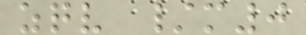zqv /m0
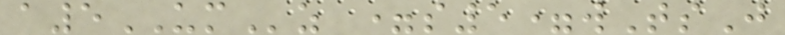a5UMz =s5=wTsJ
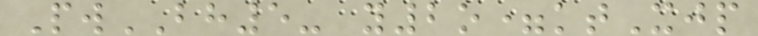PwBH5- y2o=ktXjp
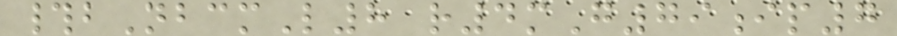#bNbcmL8 r4mG79ip7
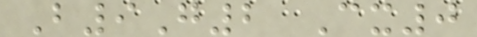B9G2 Cx0
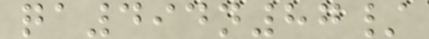qa494n87/
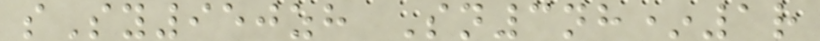sSy950zh Sn3nh*1r
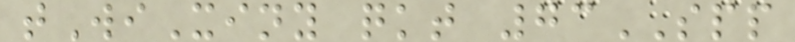tWiXiny qkt 73SPP
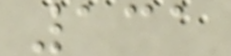131
